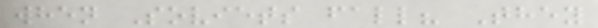when Soviets fall? They
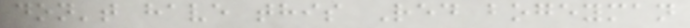don't have this Red bogeyman
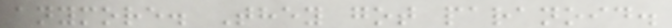anymore. They got paranoid.
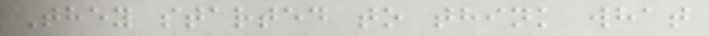They started to think what
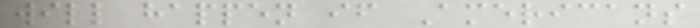will happen if Americans
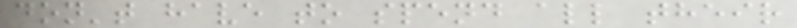don't have to spend all their
